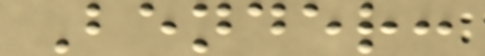Bender:
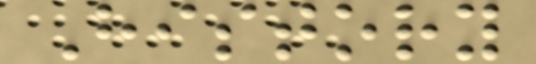History
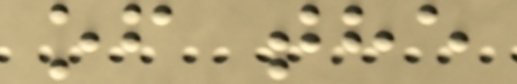of the
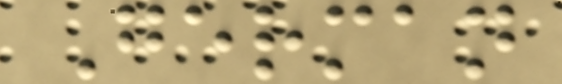German
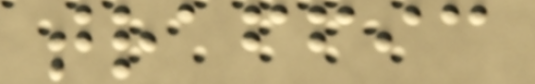traffic
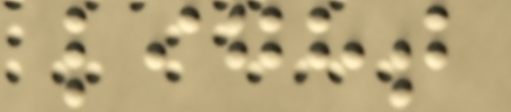light
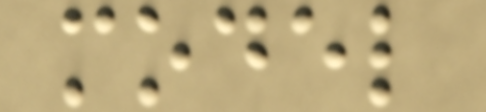model
